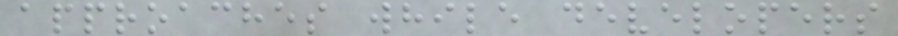approaches while developers
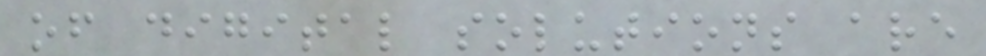of digital solutions are
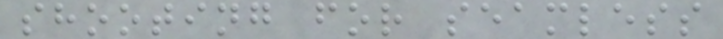shooting for seamless
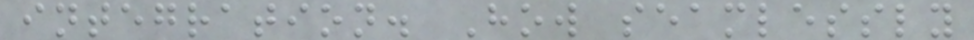integration. How seamlessly
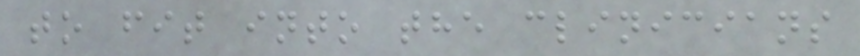to fit into the clinicians
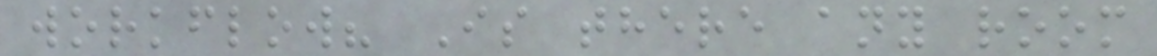workflow? Is there any room
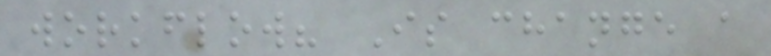workflow? Is change a
